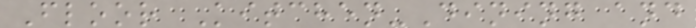Floor Kitchen-Dining and
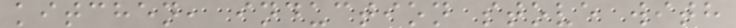kitchen, induction stove with
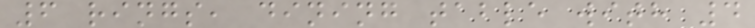6 rings, dining table with 4
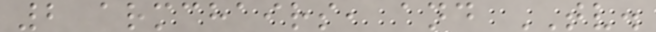2 armchairs, and TV.
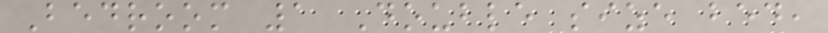Bedroom 1 Double size bed,
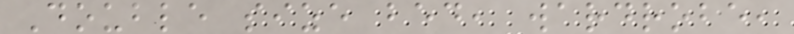Double size bed, wardrobe,
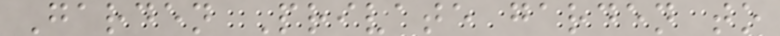Garden Private garden to
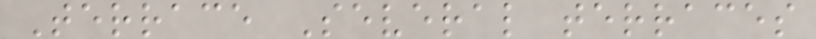Terrace Several terraces
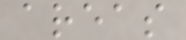areas
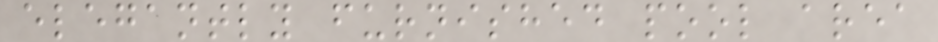elegantly furnished pool area
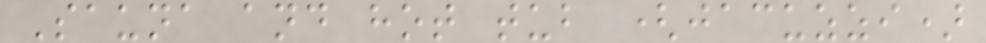Sauna and hot tub (jacuzzi)
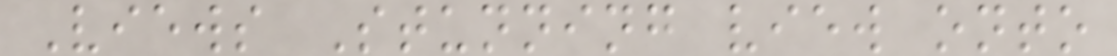Views Stunning view onto
